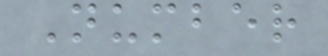Number
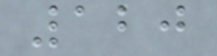120
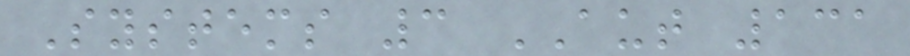Systems 3 AUT 131
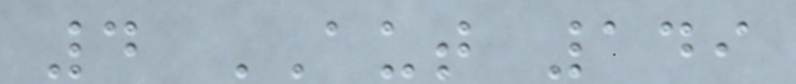4 AUT 149
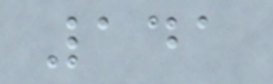141
